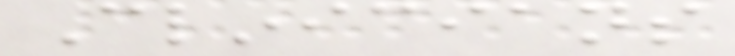Clinicians
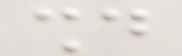should
